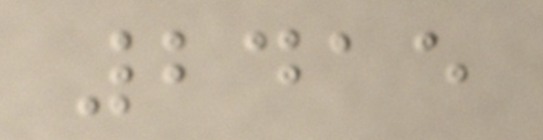2415
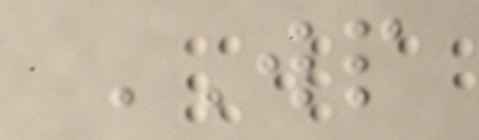WP
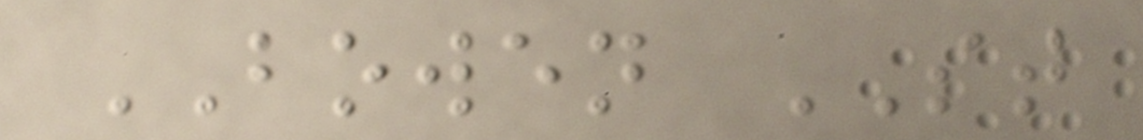BOWEN ST
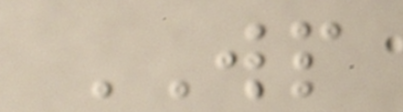WP
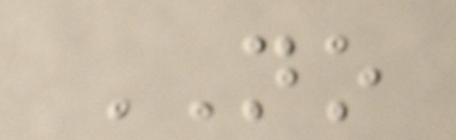NO
